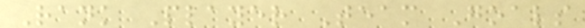Rank Player Team Goals
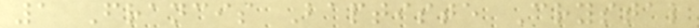1 Francis Baptiste Crystal
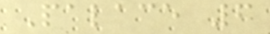Palace 6
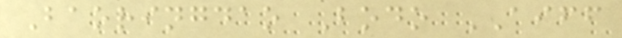Baoringdao Bodo AIFF
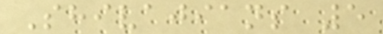Shivajians 5
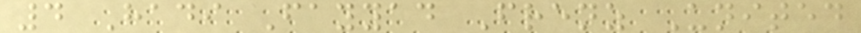4 Hadi Fayyad Frenz United
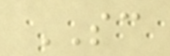SC
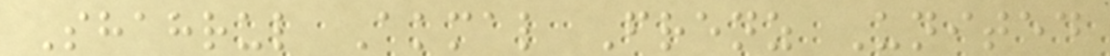Shahrul Akmal Frenz United
